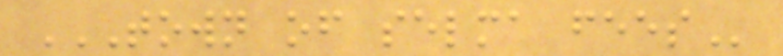TOWN OF SELMA FEES
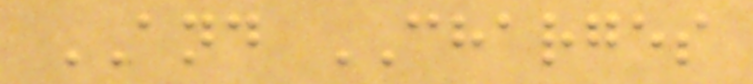AND CHARGES
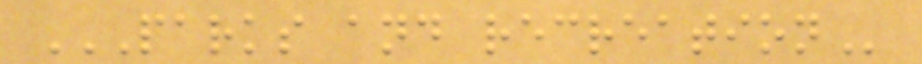PARKS AND RECREATION
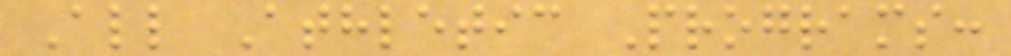All Athletic Programs:
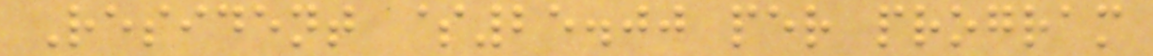Resident $25.00 per program
